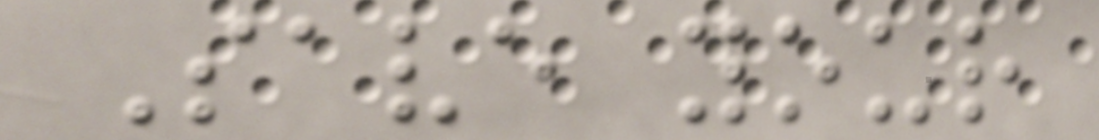Save your
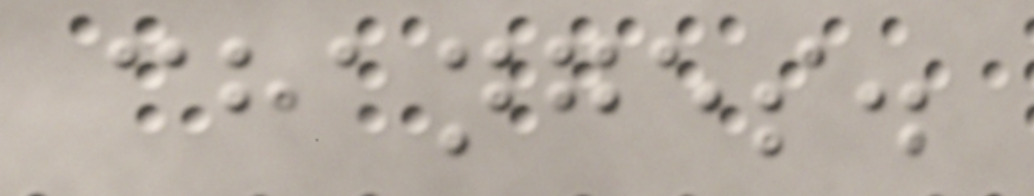changes.
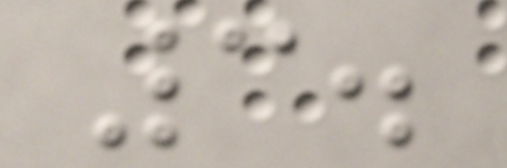3.
